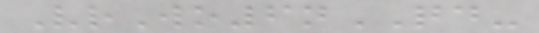VrWo6nQD-
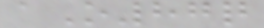aO87q
